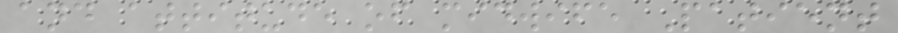and attitude of midwife Patient
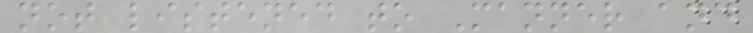not listened to Manner and
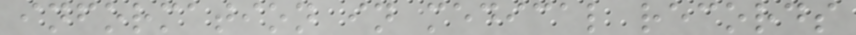information in medical records
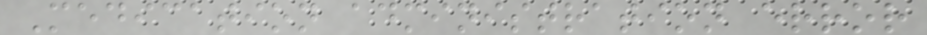Medication administration error
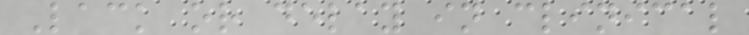Lack or delay in clinical
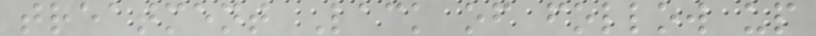treatment Lack of follow up
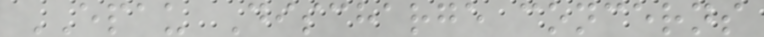EPAU Discharge concerns
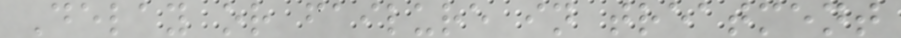Delay or failure in treatment
